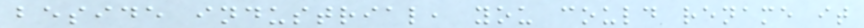beside industrial, you could rename it
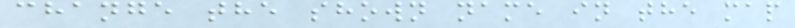change the shown name in the map
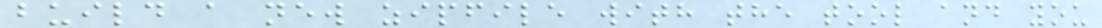build a new zipfile with the tool and you
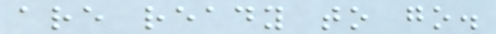are ready to go.
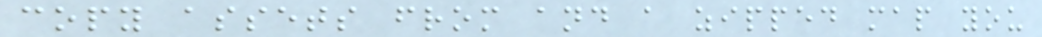copy assets from and a zipped map you
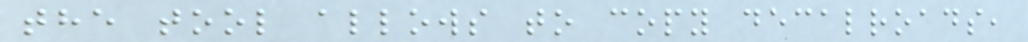the tool allows to copy decalroads,
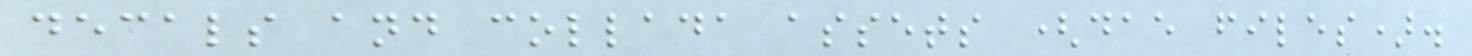decals and collada assets (dae files).
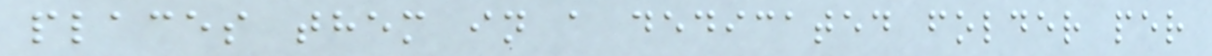places them in a dedicated folder per
